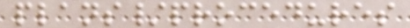plans/procedures
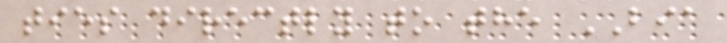ties directly to the BIA
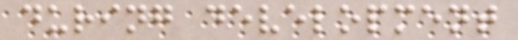during development
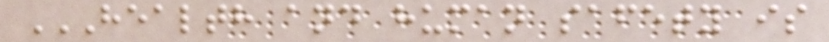HEALTH AND HUMAN SAFETY IS
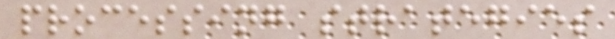processing strategies
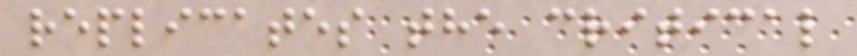replicates the critical
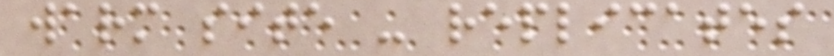warm site - replicates
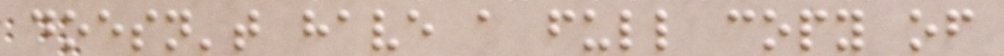doesn't have a full copy of
